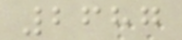2687
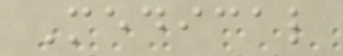Medical
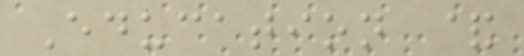Education &
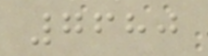7680
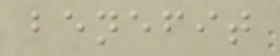benefit
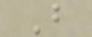B
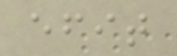efit
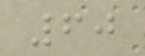60
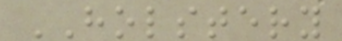HOLSTERY
